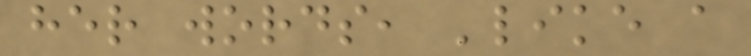her words, 'like a
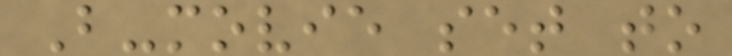B-movie set to
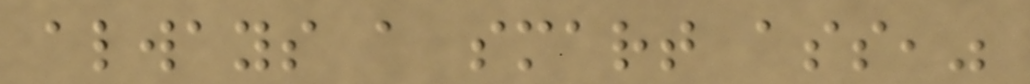always a smart ass,"
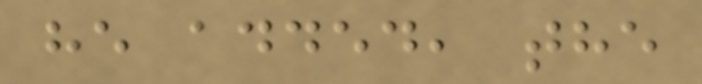he added, the
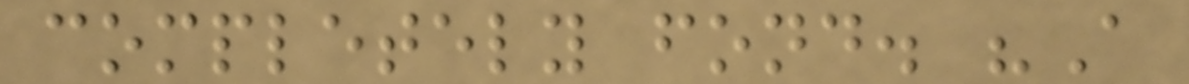completely fond. "A
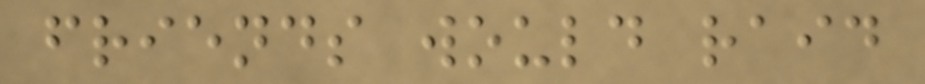friends would raid
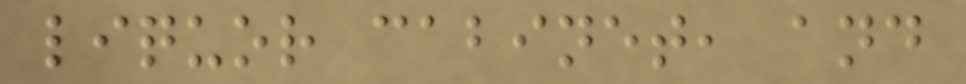liquor cabinet, and
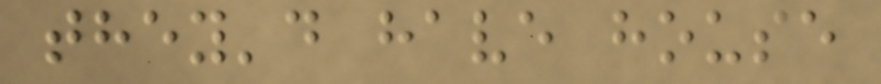they'd have house
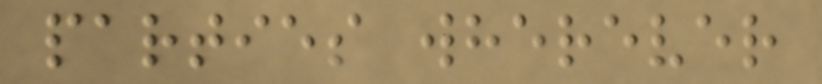parties wherever
